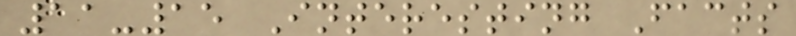11-15 Interesting Facts
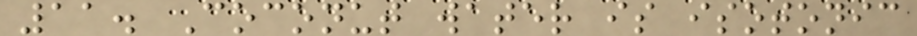11. Coconut water is isotonic
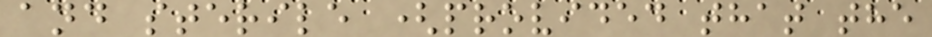and sterile (provided that the
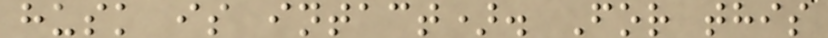husk is intact). For this
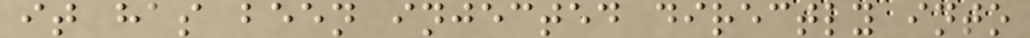it has been injected directly into
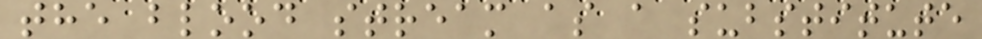the blood stream as a substitute
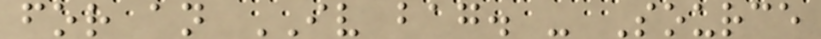for an IV bag. - Source
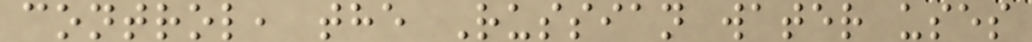control, the Russian water uses
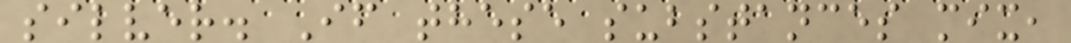silver. If these substances mix,
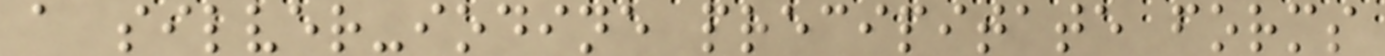a silver-iodine precipitate forms
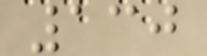130
